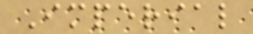Imperial
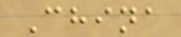China
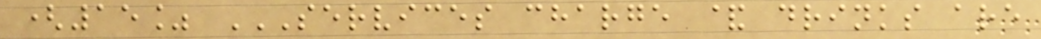(15% SERVICES CHARGE & DRINKS ARE
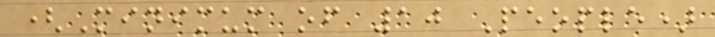(Minimum of 10 People)
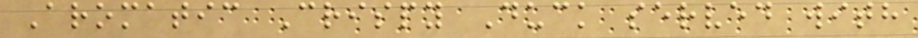Aromatic Crispy Duck served with
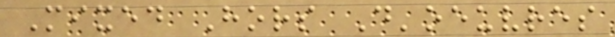Mixed Hors D'oeuvres
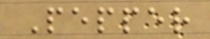Pepper
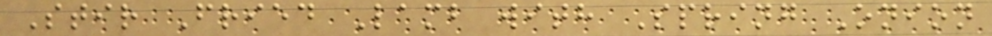Stir Fried Lamb with Spring Onion
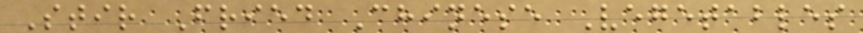Stir Fried Chinese Vegetables
